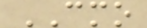CMO
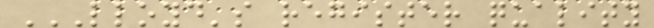LLOYD'S REGISTER QUALITY
